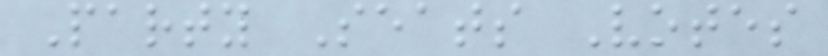Party Seats Votes
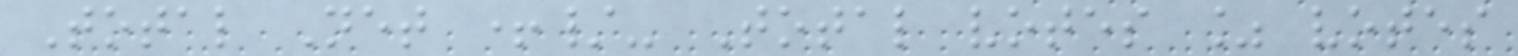Total Net +/- Total votes % votes
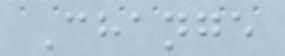Change
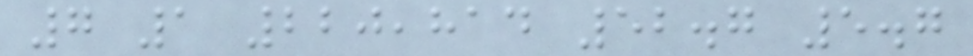7 1 220,814 52.7 5.7
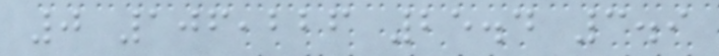0 106,226 25.4 3.9
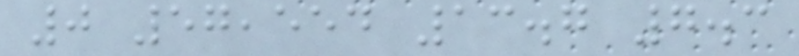0 57,554 13.7 7.3
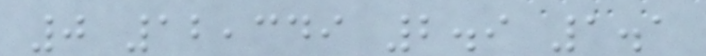0 12,349 2.9 1.1
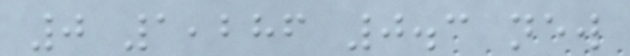0 1,286 0.3 new
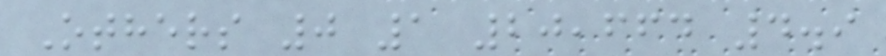Others 0 1 20,664 4.9
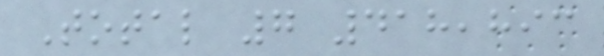Total 7 418,893
